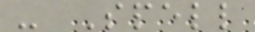- Spell
